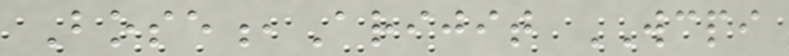Bose,Arijit WCPI
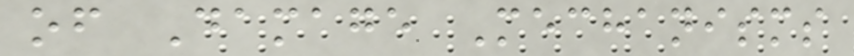of Damage Mechanisms
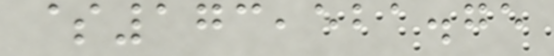$173,521.75
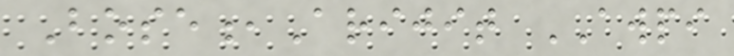Bose,Arijit AWPI
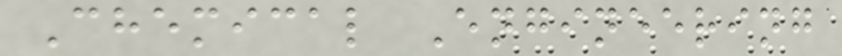Chemical Engineering
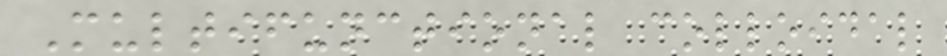Multifunctional colloidal
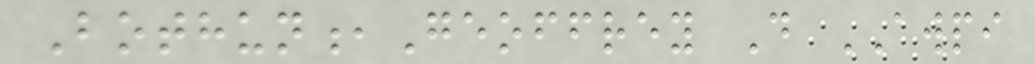Bothun,Geoffrey D AWPI
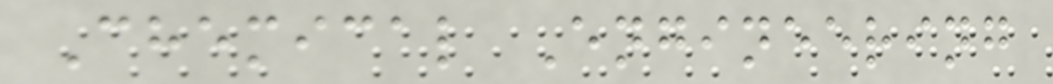Chemical Engineering
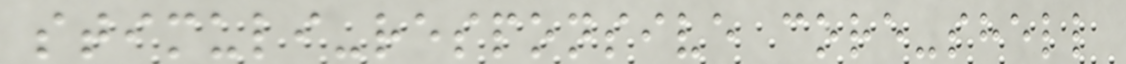stimuli-responsive core-shell
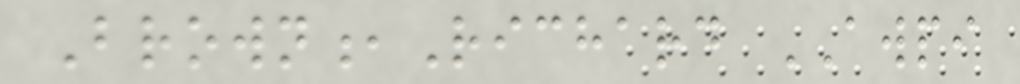Brown,Richard AWPI
